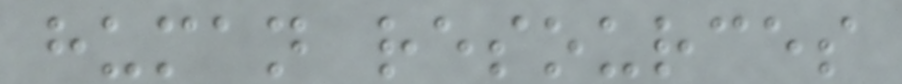human resources
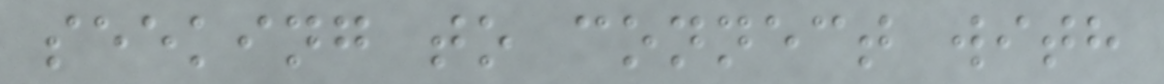seeking to connect with
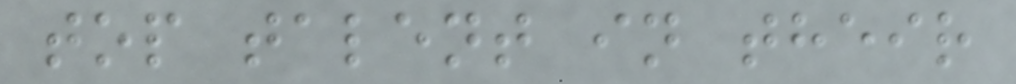top talent in their
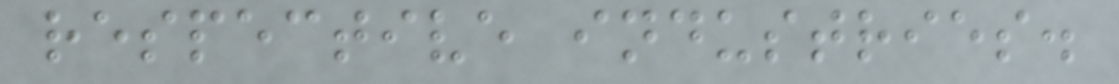respective industries.
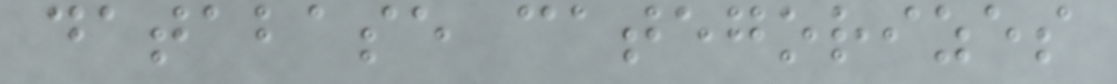database categorizes
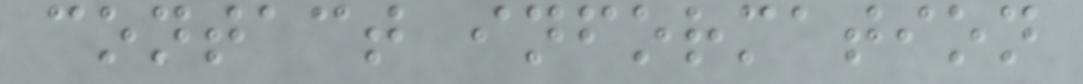contact information
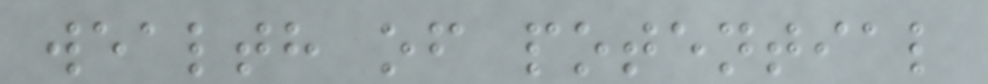wealth of potential
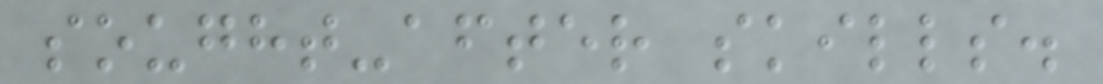sought-after skills.
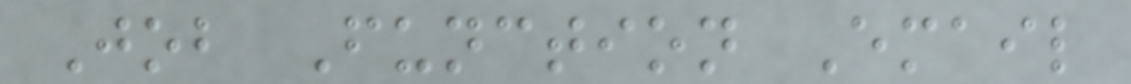Job Function Email
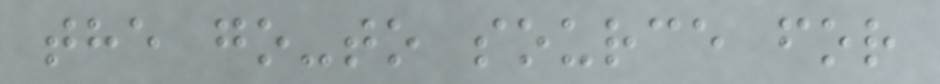the go-to source for
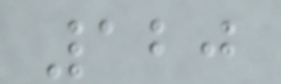120
